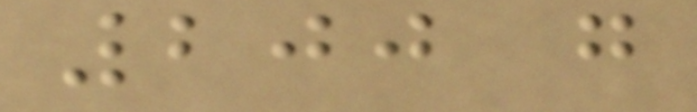200 g
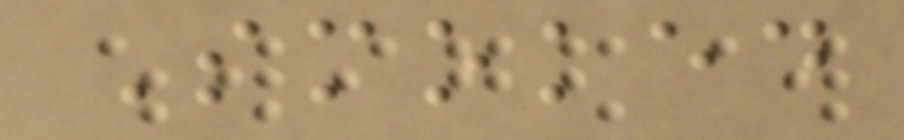Smoked
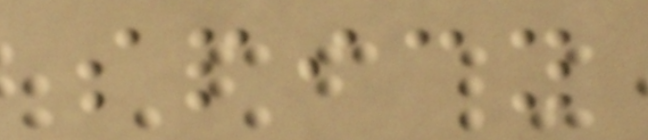spicy
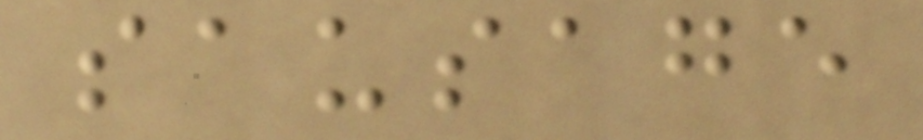sausage
